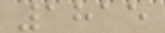1815
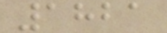1821
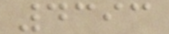4393
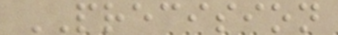PRECISION
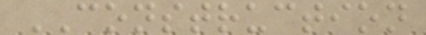CONSTRUCTION
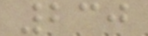230
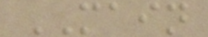MAIN
